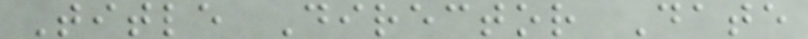Title Director Date
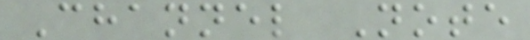Channel Note
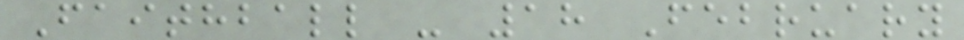Faithball - 18 February
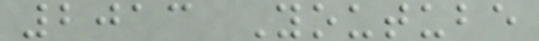2013 Youtube
